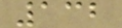132
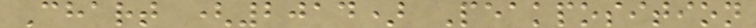Chart (2014) Peakposition
